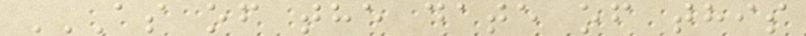AS OF THE DATE OF THIS
